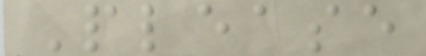Please
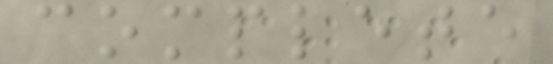complete
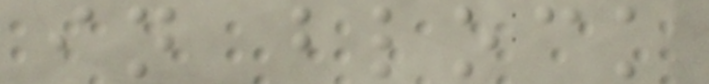in block
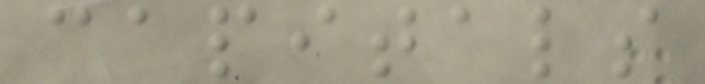capitals
